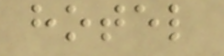hotel
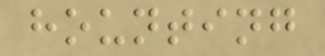hounting
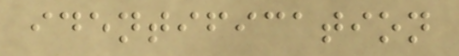identification
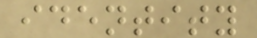identity
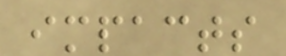impacts
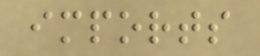imports
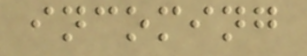incoming
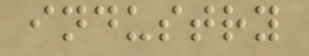industry
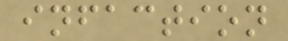infaction
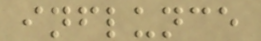influnce
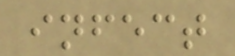infect
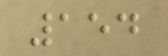154
